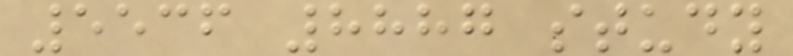5536 8887 study
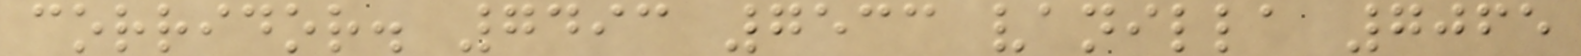corridor. 7493 7533 vanilla 7065
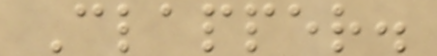Clapper.
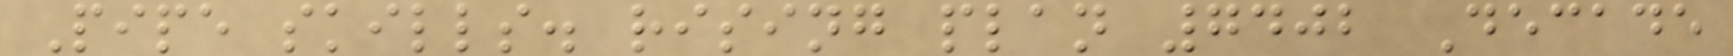Pipe skills. rising plan 7402 Decade
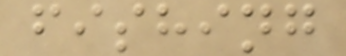fishing
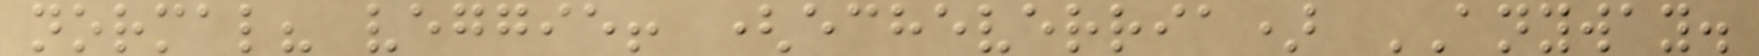normal? veggie! (echeverria) ANYWAY.
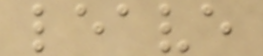leave
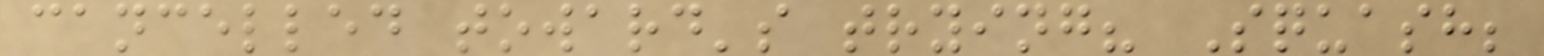cancelled toward's trying? Squash;
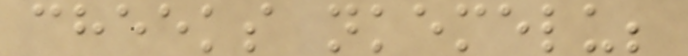cheeks nkemelu;
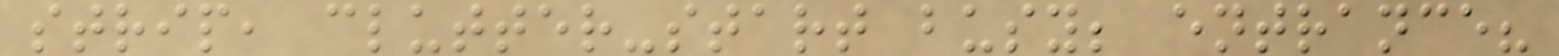strip, clutter-start busy; entrance?
